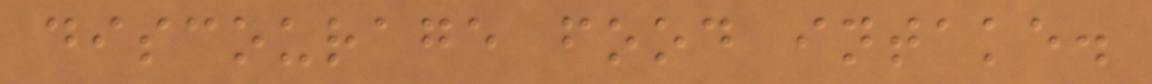discourage food intake.
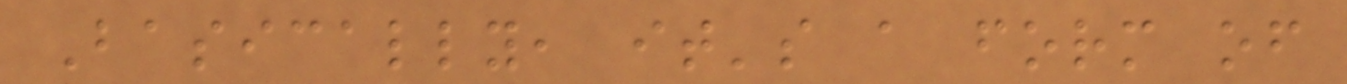Basically, it's a form of
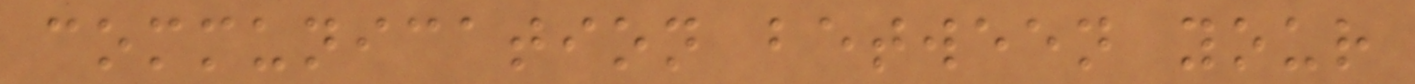communication between your
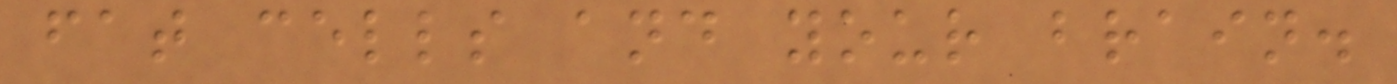fat cells and your brain.
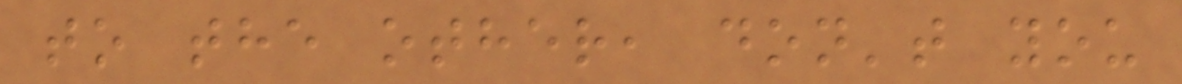to the other, don't you
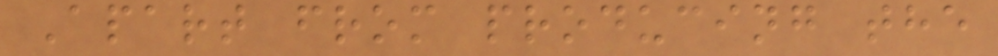Apart from producing the
